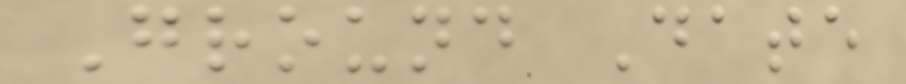Ground Date
